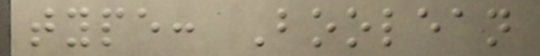type: Boolean
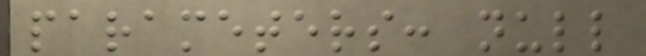parameters: null
